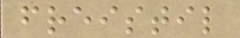freistil
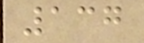137
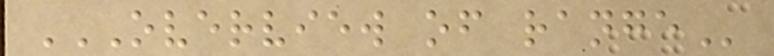OVERVIEW OF RANGE
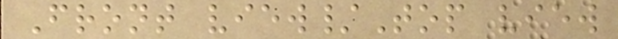Front view/Top view
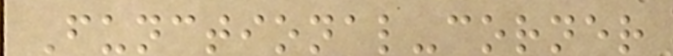Functional-corner
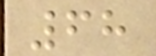68
